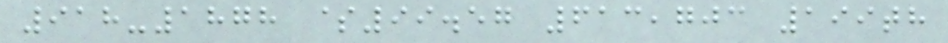918-1878 $99.57 613,703 199th
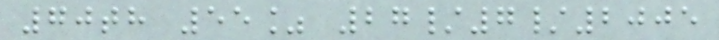70th 55% 27/7/2005
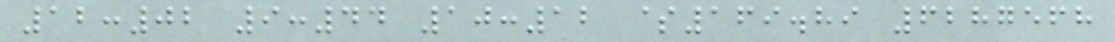12:02 9:44 10:12 $169.89 6287568
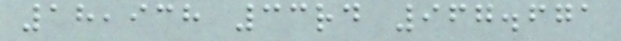18,938 33rd 967.671
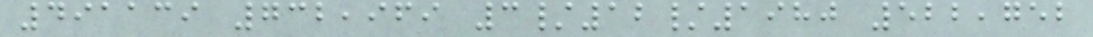491139 732,969 3/12/1980 522,752
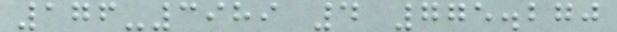176-3989 4 775.270
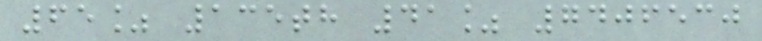65% 135th 41% 7406530
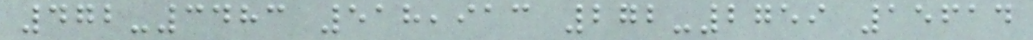472-3483 518,913 272-2759 15614
